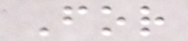For
